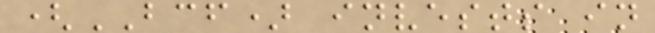(BCF) invests in
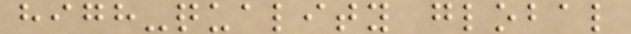high-quality global
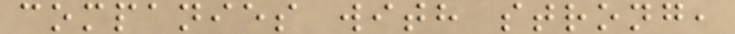companies with strong,
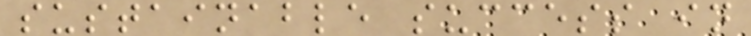sustainable success in
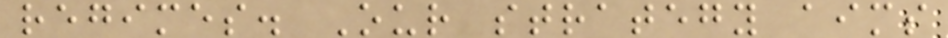regimes. Our strategy aims
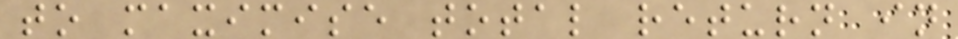to maximise total return in
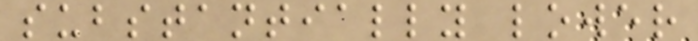substantially lower
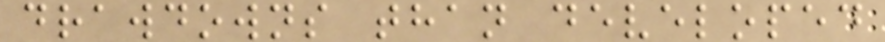drawdowns than developed
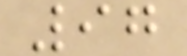97
